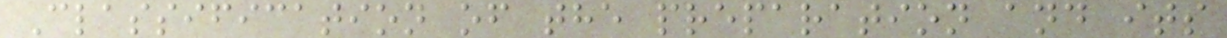Classification of the preparation and its
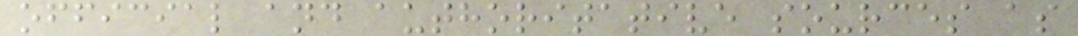official and authoritative sources as
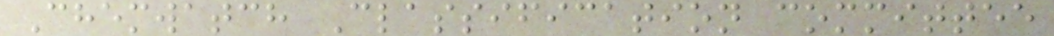Chemwatch Classification committee
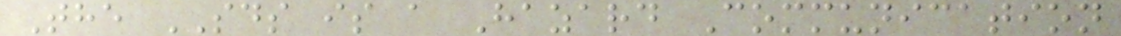The SDS is a Hazard Communication
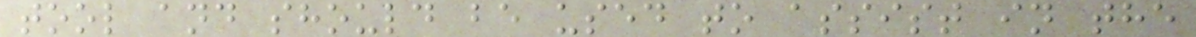tool and should be used to assist in the
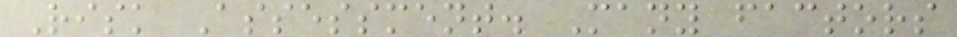Risk Assessment. Many factors
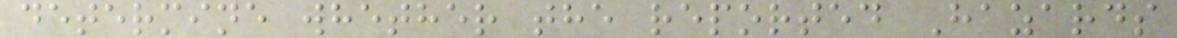determine whether the reported Hazards
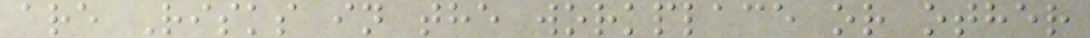are Risks in the workplace or other
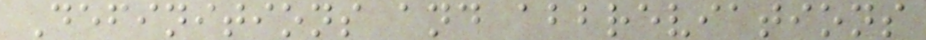Definitions and abbreviations
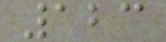123
